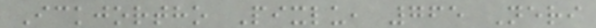Ickjortho Pixlu, 765 Neri
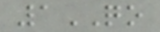1QO
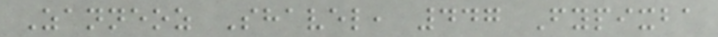Zanneoz Shavel, 447 Fypixba
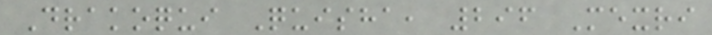Drakoqui Quisha, 296 Mexri
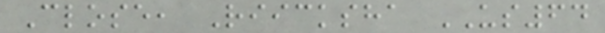Close, Riicksha US64
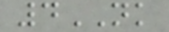4NK
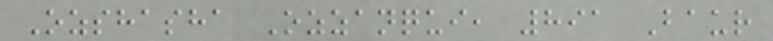Ozshasha Ozzanqui, 891 Baur
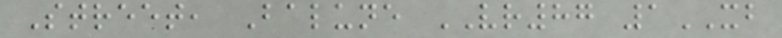Street, Balune VR87 1XB
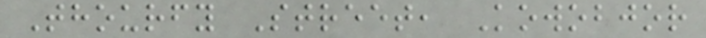Thourfy Street, Kowobjor
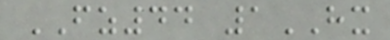FZ44 1HX
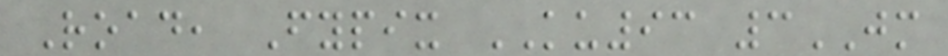Road, Fypix KU93 3JM
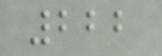222
